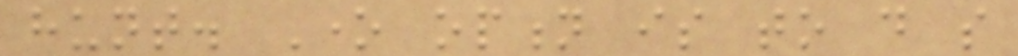hunt. One option is to do so
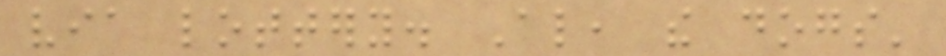via lottery. Also, the dogs'
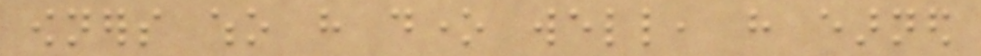owners who have done well, have earned
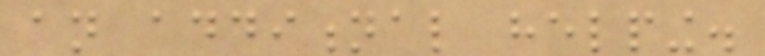an additional helping.
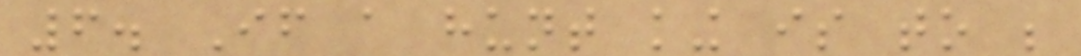6. If a hunt king is to be
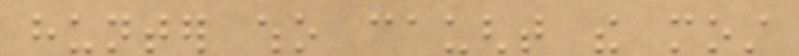hunter who caught the most
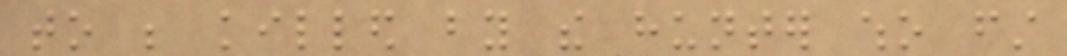to be killed by the hunter who first
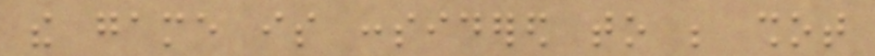the game is considered to be shot
